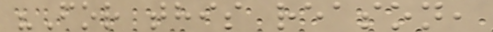"For this reason,
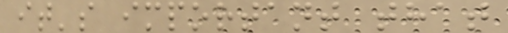it's important that
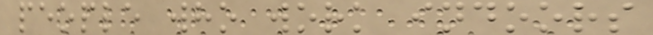people who work indoors
